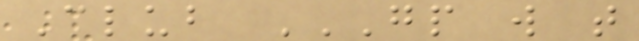Club GP W T
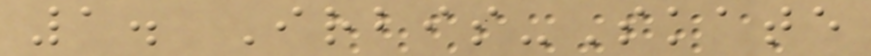1. Irbis-Skate
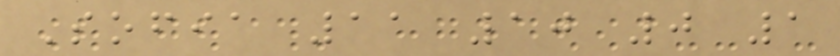Sofia 11 10 0 1
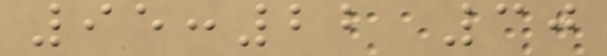95:22 30
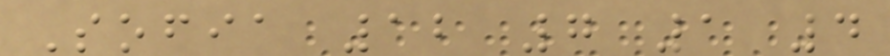Sofia 12 7 1 4
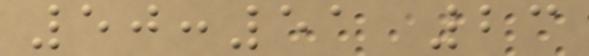50:51 23
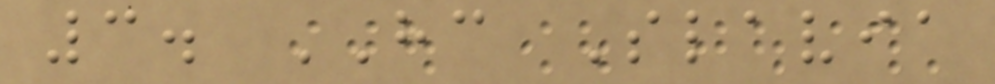3. HC Slavia
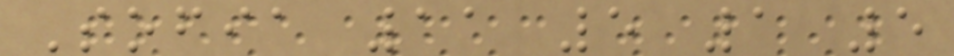Sofia 11 5 1 5
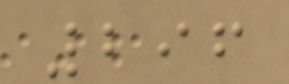296
